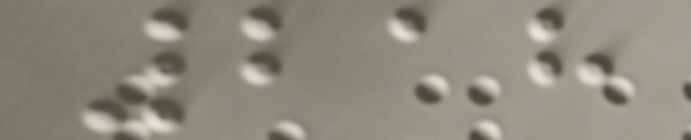218
